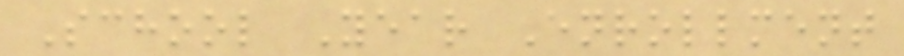School Year Enrollment
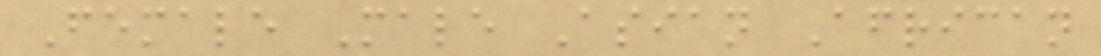Female Male Asian African
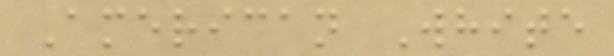American White
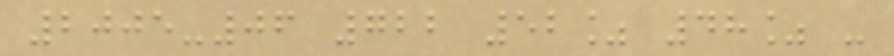2005-06 722 52% 48% -
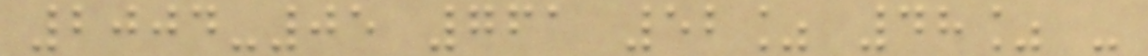2004-05 761 52% 48% -
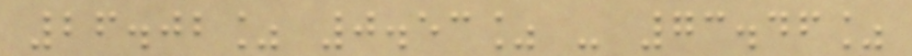26.02% 0.53% - 73.46%
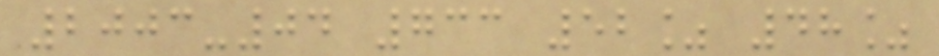2003-04 733 52% 48%
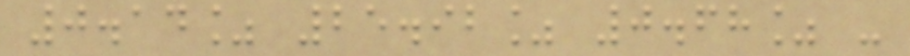0.14% 25.92% 0.68% -
